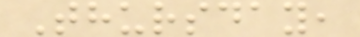Thursday,
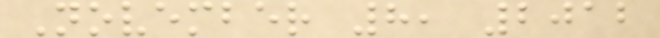November 8, 2012
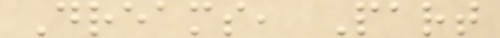Dreams, Part
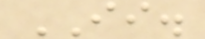II.
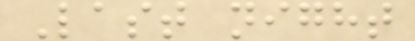Last night
